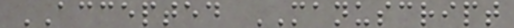ACCEPTED MANUSCRIPT
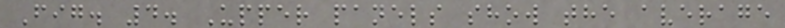Fig. 4. Upper panels show the average
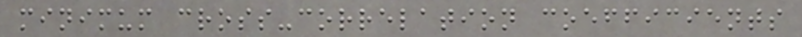minimum cross-correlation coefficients
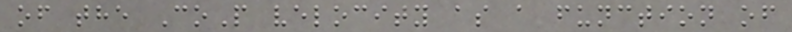of the CoP velocity as a function of
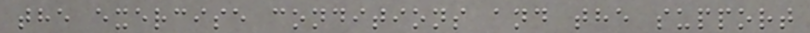the exercise conditions and the support
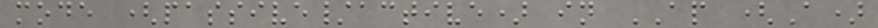mode (passive/active) in AP (A)
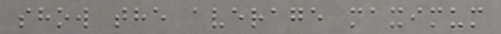show the average maximum
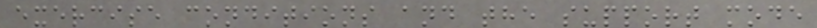exercise conditions and the support mode
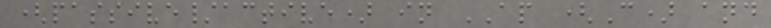(passive/active) in AP (C) and
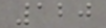120
